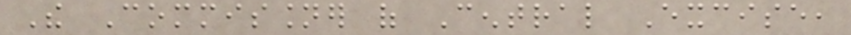The Commissioner of Central Excise,
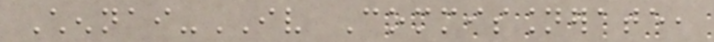Chennai-IV Commissionerate,
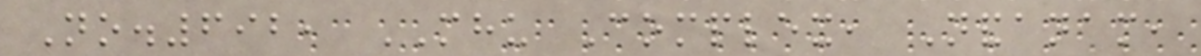No.692, MHU Complex, Nandanam,
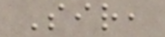Sir,
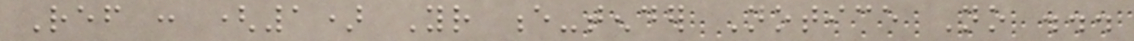Ref : (1) Your e-tender Notice No ...
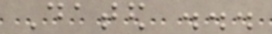Dated ...
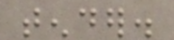tender.
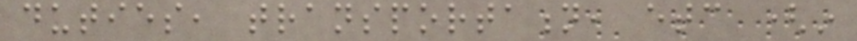duties, transportation, etc (in
